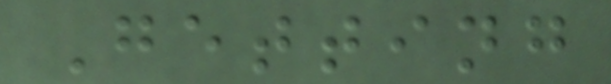Getting
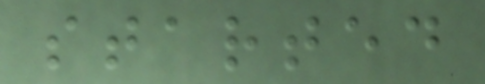started
